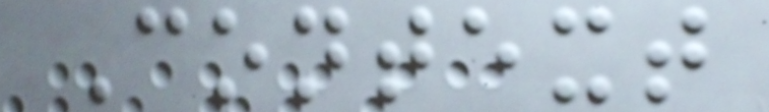Context
